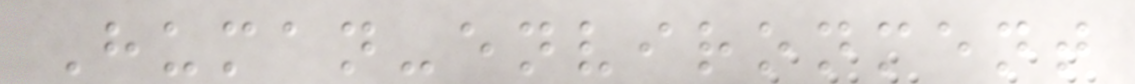Human-environment
